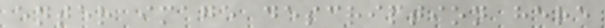enter image description here
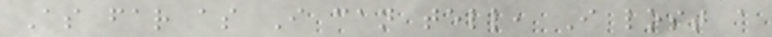As far as I can tell, I lost a
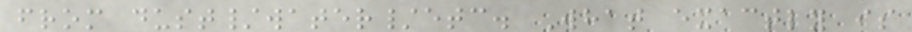from dust/water/etc. What exactly is
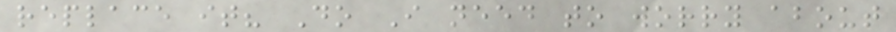replace it? Do I need to worry about
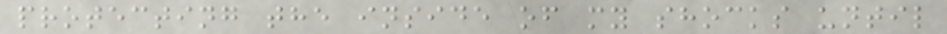protecting the inside of my shocks until
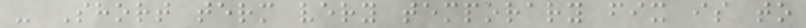- Short term very temporary fix is to
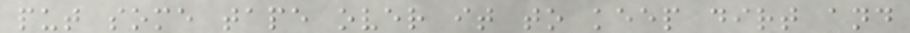put some tape over it to keep dirt and
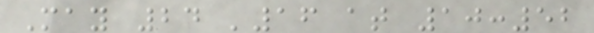May 24 '16 at 10:52
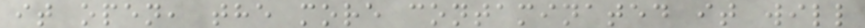it open, the more contaminated it will
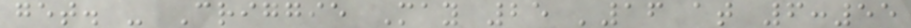get. - Criggie May 25 '16 at 6:55
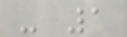- 1
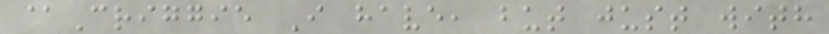@Criggie I have, but just with
